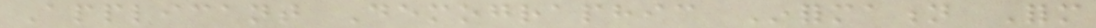Applicant Demographic Information Form
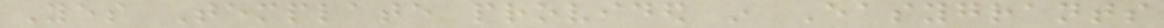Yes Template provided in Easygrants
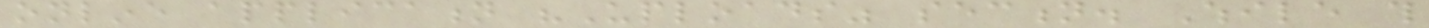online application "Uploads" section. While this
